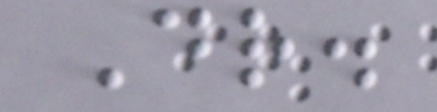Dr.
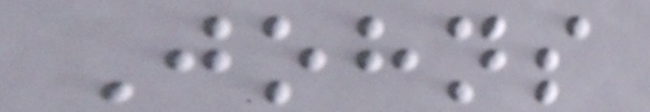Johns
